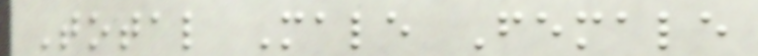Total Male Female
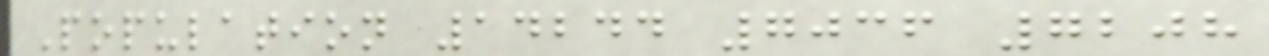Population 14244 7036 7208
